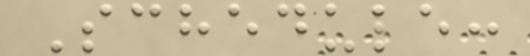Schedule:
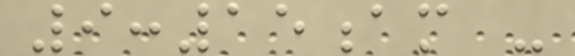9:15am -
